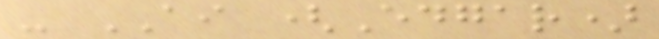- AI (Edgar)
